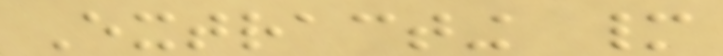Extracting many
